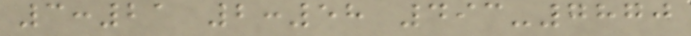3:21 2:58 493-7870
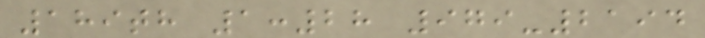189th 1:28 979-2194
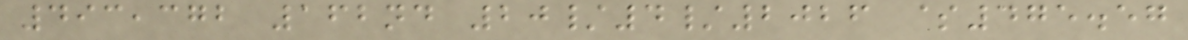493,372 162nd 20/4/2026 $475.57
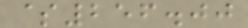$256.00
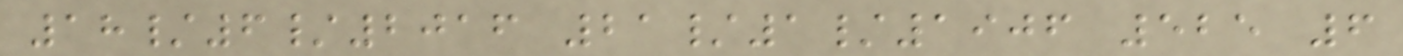18/6/2016 21/1/1906 525 6
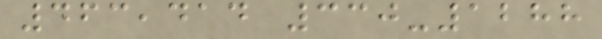463,414 330-1288
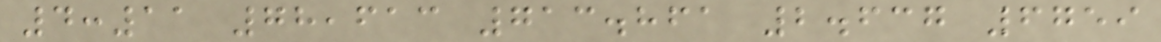4:11 78,613 713.861 2.637 6759
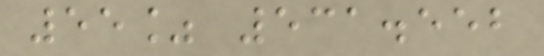55% 531.552
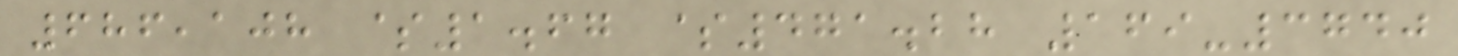686,108 $1.67 $471.28 169-3740
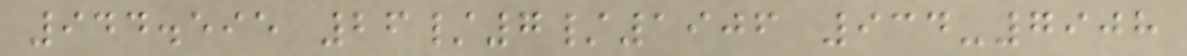944.595 26/7/1906 934-7908
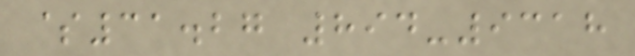$31.27 894-9318
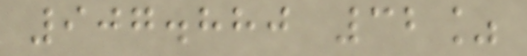907.880 32%
